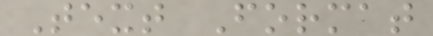Text Format
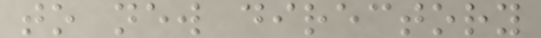to new directory
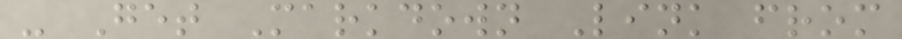- Get Markdown Link from
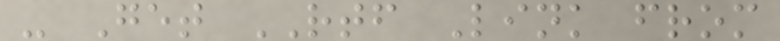- Get RTF Link from
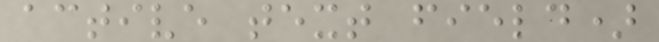active text field)
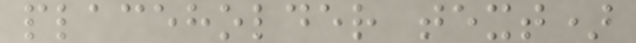placeholder text)
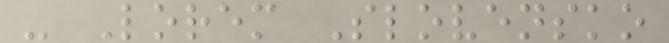- Lorem Slovensko
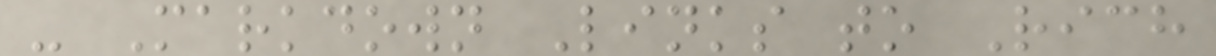- Markdown Links to Rich
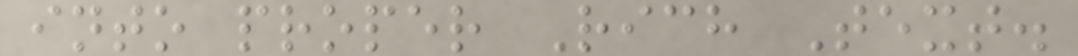into proper Rich Text.
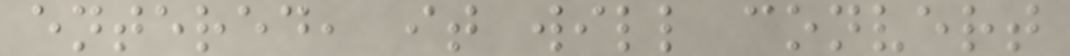entered, it will convert
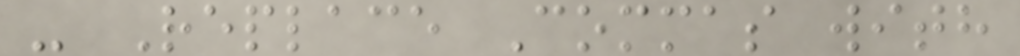- Replace Commas with
